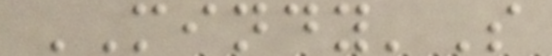MINDY'S
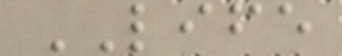LIFE
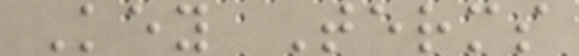Key Terms
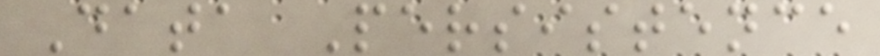Data Persistence
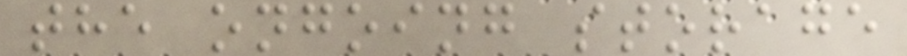the ongoing storage
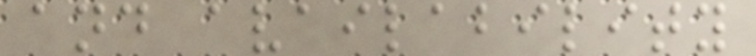and availability
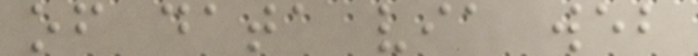of data via web
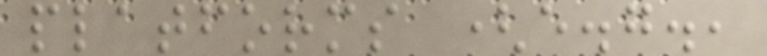platforms (e.g.,
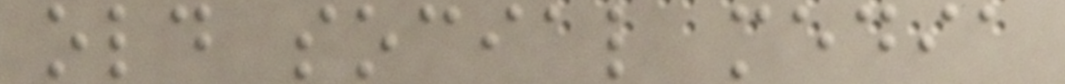old social media
